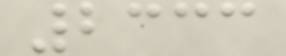2333
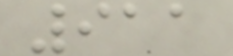911
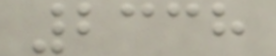2338
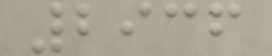2936
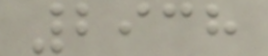2938
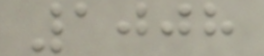1008
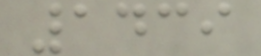1439
